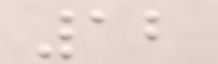12
